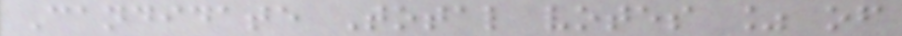Candidate Total votes % of
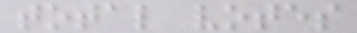total votes
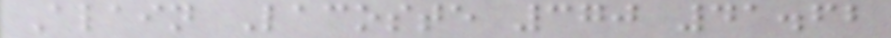Alain Lacoste 370 41.62
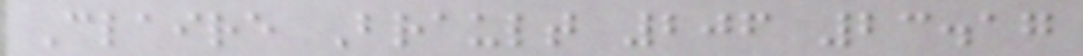Claire Brault 206 23.17
